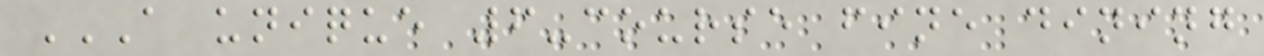A UNIQUE 6-COURSE FINE DINING
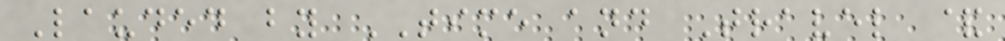Lauded by TIME and Travel &
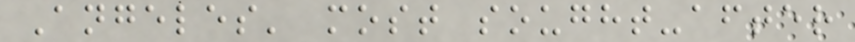Angeles' most sought-after
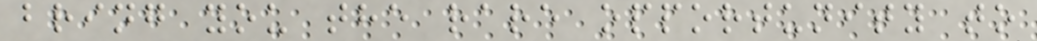bring you the rare opportunity to
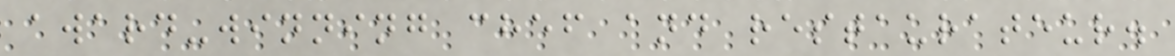award-winning chef and restaurateur.
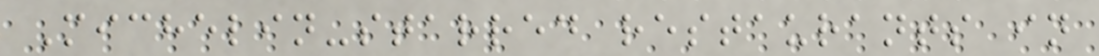Michelin-starred restaurants in
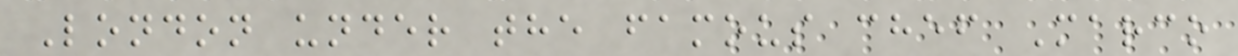London under the famous chef Marco
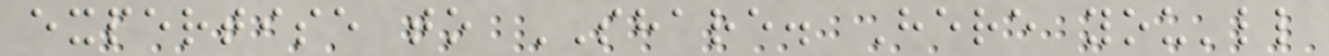expertise to SHARE. Here you'll
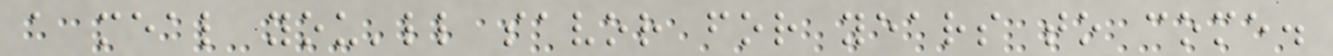a meal you'll savor for years to come.
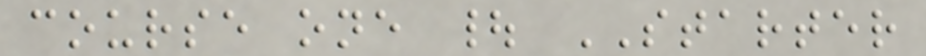course one | STARTER
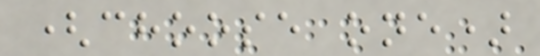(choose one)
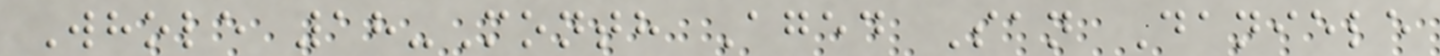Whole 18-Month Aged San Daniele
